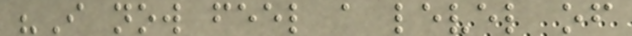"I now feel a level of
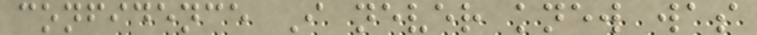confidence I never knew was
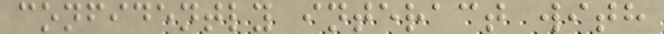confidently interact with
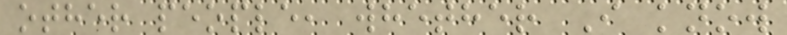other people, whether I know
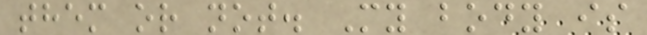them or not. My body is
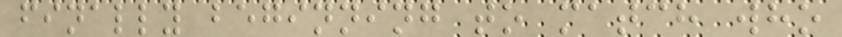finally beginning to match who
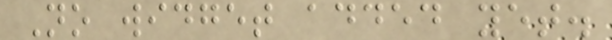No widget added yet.
